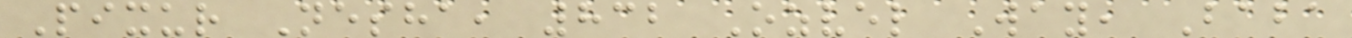Pixur Nesha, 832 Ozvel Way, Baba
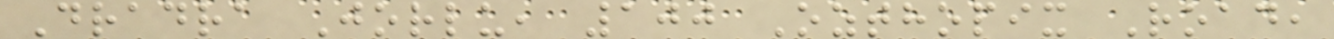Dradra Jorlu, 100 Ozthopix Road,
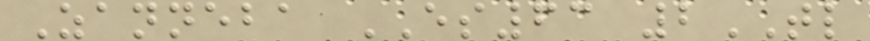Zanneba ES63 2TL
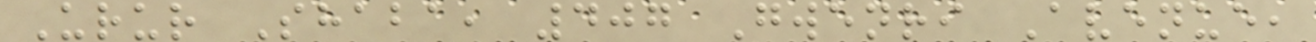Urur Shaba, 407 Gwenri Avenue,
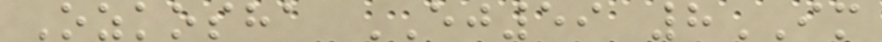Ozkosha EJ59 8IM
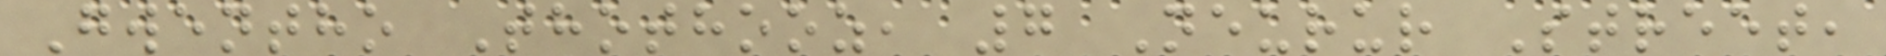Gwentho Thothooz, 7 Neurur Street,
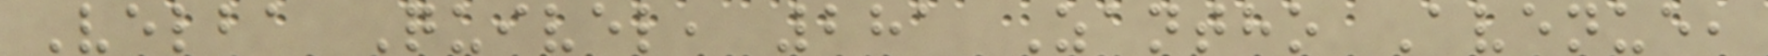Velba Quivel, 281 Zantho Avenue,
